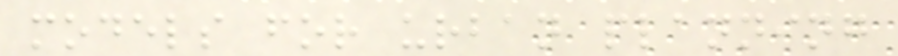models for urban planning
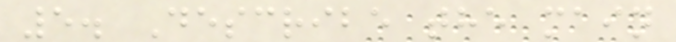5. Describe the main
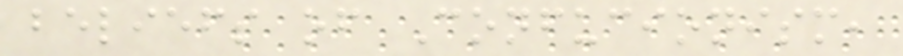beliefs of Confucionism,
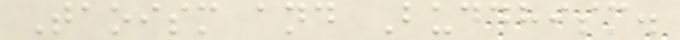Taoism and Buddhism.
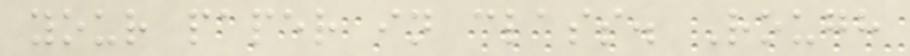your paper in class. Rough
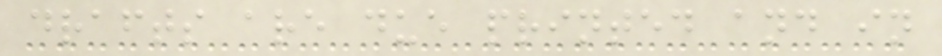drafts are due printed and in
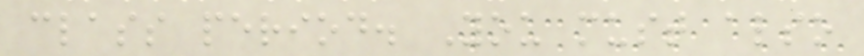class period. You must also
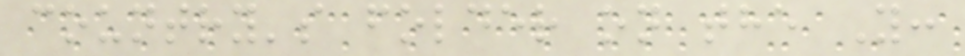country's folder on the Y:
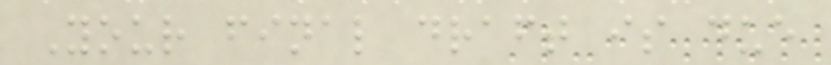Your final draft is due
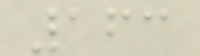163
